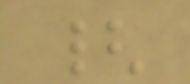{
